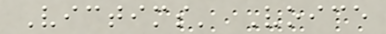Victims' Voice
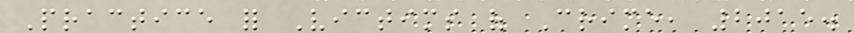Practice for Victims of Crime, 2015.
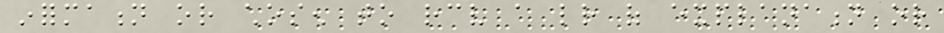information or chosen to receive a letter of explanation or
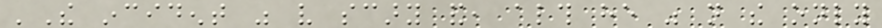'The incident was very scary and, although he was not the only
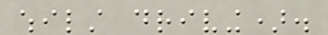whilst driving).
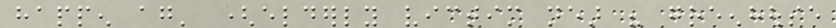happen again' (elderly victim near his greenhouse
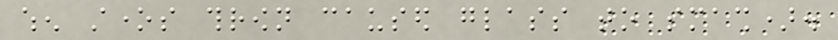when stones thrown caused glass to smash).
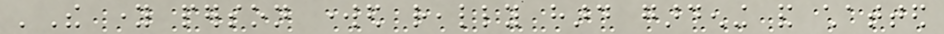'The young person worked really hard gardening and chatted
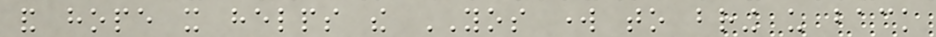and hope it helps the YOS work to bring us back
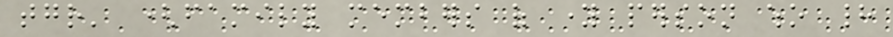together' (family members of young person who had
